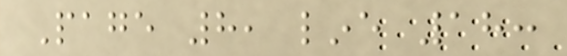Page 8, line 18:
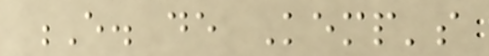E. de Kemp's
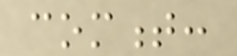comment:
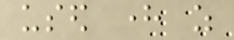used here as
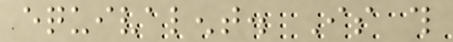equivalent. Is this
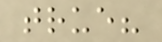true?
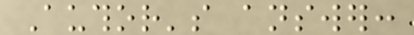Author's answer:
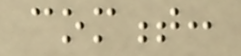comment:
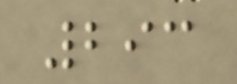293
